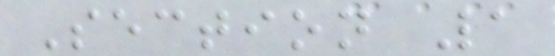Section 1
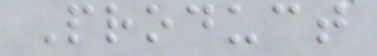Product
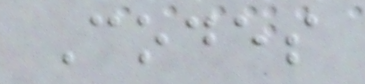Codes
